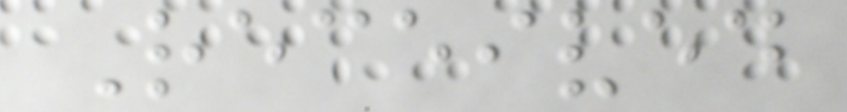Received
